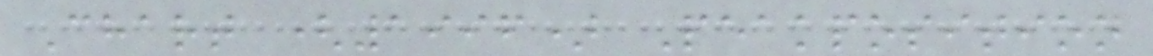Chart (1996) Peakposition
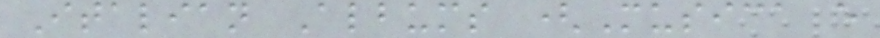Italian Albums (Musica e
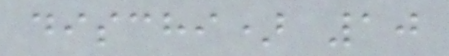dischi) 10
